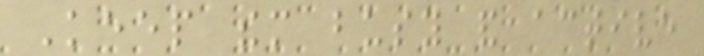Keep them busy and active
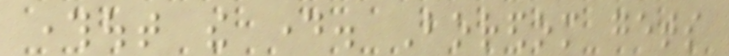throughout the day. Boredom gets
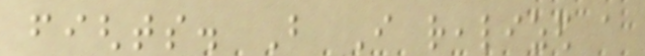fights. But I realized a
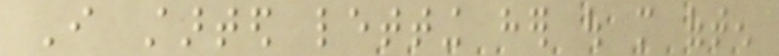I started letting her out more often
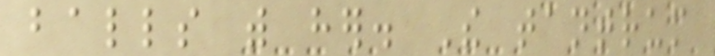balls with her. The tantrum
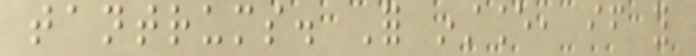tantrums. For instance, if you
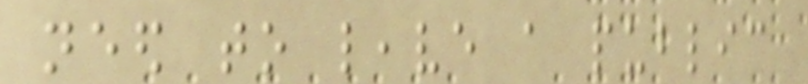need to leave a public
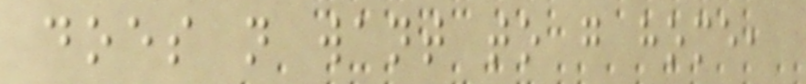does not want to go home,
